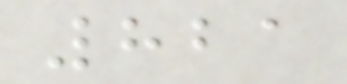821
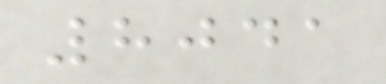8041
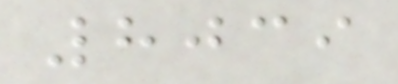8039
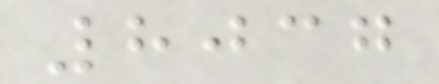8037
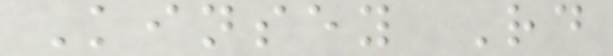Kinsey Rd
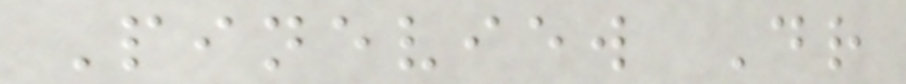Pineview Dr
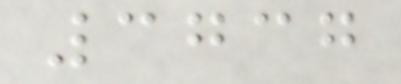3737
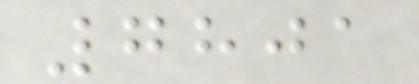7801
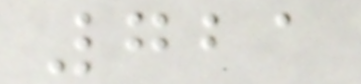721
